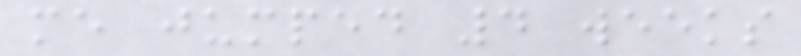me jumped 4 weeks
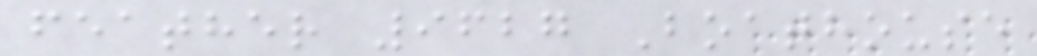feather 9627 Boathouse
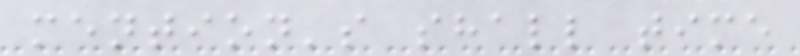mention's shall time
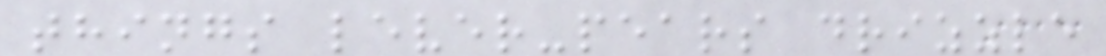things lever-pears drizzle
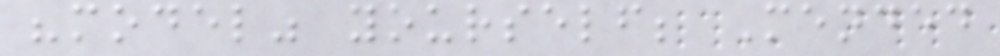"model" yourself; Mended
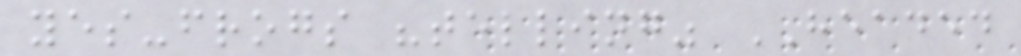yes-frogs "telling" HEADED
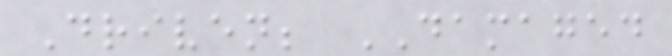Driven; DAMAGED
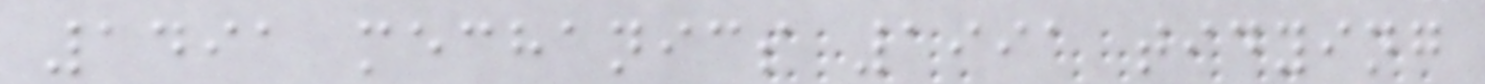1491 mechanics 1991 tidying
